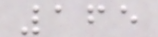165
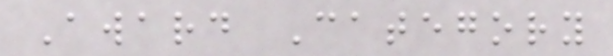Award Category
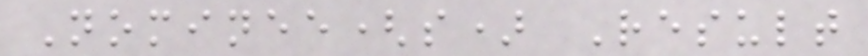Nominee(s) Result
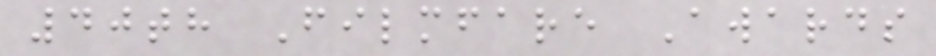40th Filmfare Awards
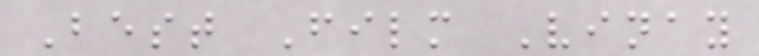Best Film Vinay
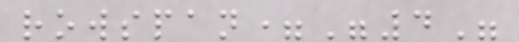rowspan="4"
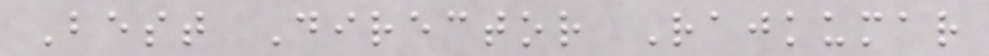Best Director Rajkumar
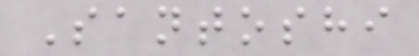Santoshi
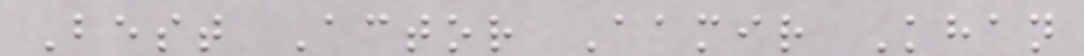Best Actor Aamir Khan
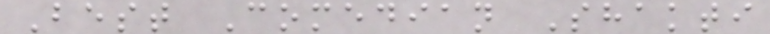Best Comedian Shakti
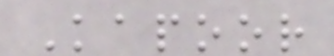Kapoor
